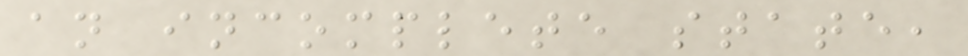an incomplete state,
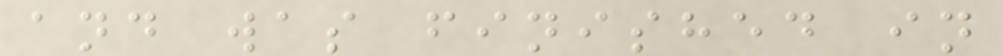and was finished in
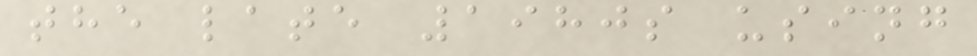the late 1980s using
